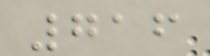716
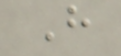H
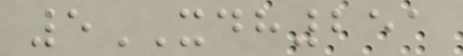5XDH251
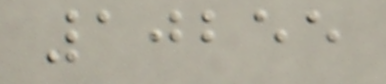10255
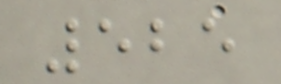525
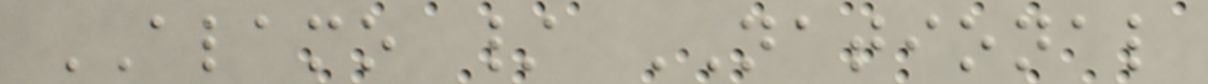ALAMO / NATIONAL
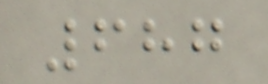687
